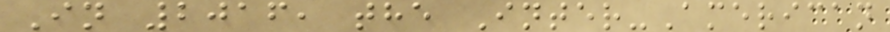In 2016, the Inter-American
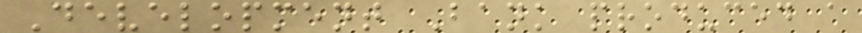Development Bank produced a
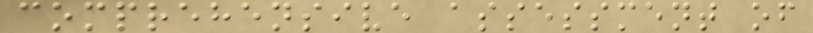comprehensive assessment of
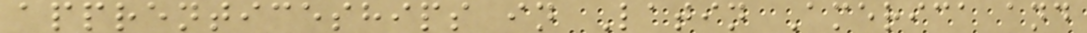apprenticeships in Latin America and
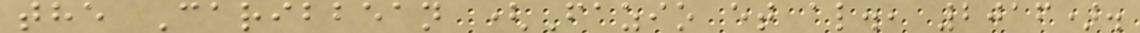the Caribbean (Fazio et al., 2016).
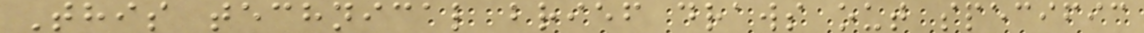This technical brief draws out specific
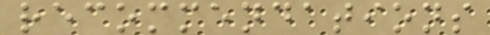recommendations
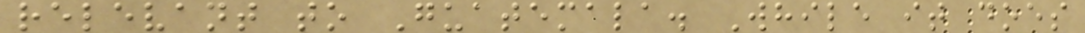relevant to Guatemala. While it does
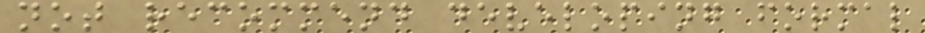not recommend developing formal
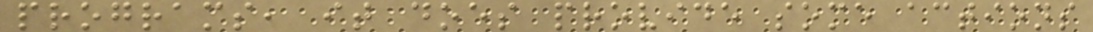programs, it does provide some actions
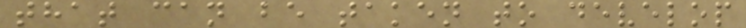that can be taken to develop
